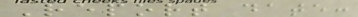Report date:
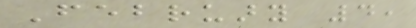February 4,
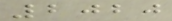2020
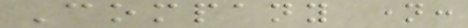Company name:
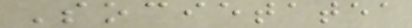Societatea
